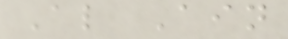Al Ain
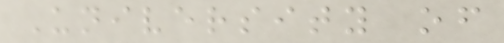University of
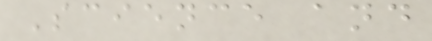Science and
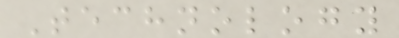Technology
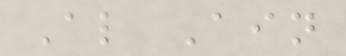Al Ain
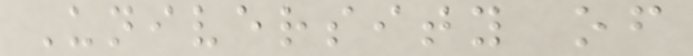University of
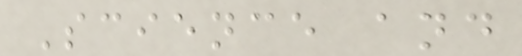Science and
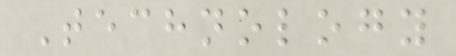Technology
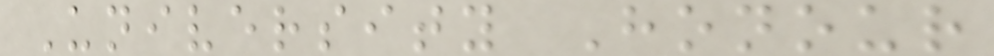University Honour
